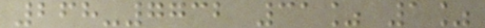268-7732 31% 1%
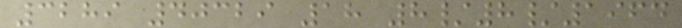3289 40329 18 8/8/1964
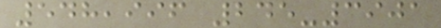548,996 245-3901
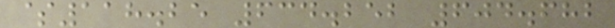$118.25 634.252 604.682
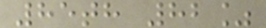85th 82%
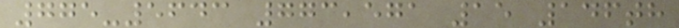775-5643 773,571 15 146th
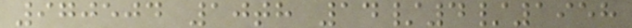970504 10th 14/4/1958
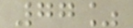77%
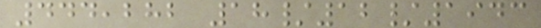444,282 18/12/1943
